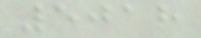5018
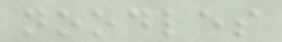noodles
